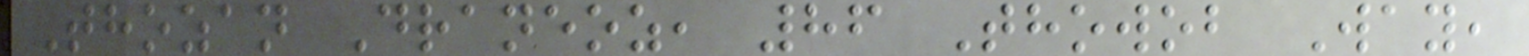Thozan Draneoz, 86 Thowob Way,
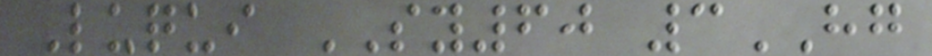Luqui SY60 3HG
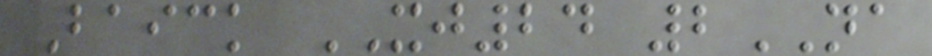Baick XJ24 2NA
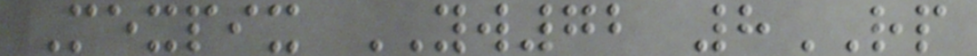Mexpix YW72 8RP
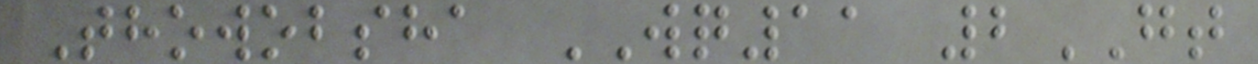Thowobsha WQ11 2GT
